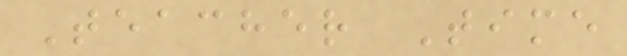Teacher Time
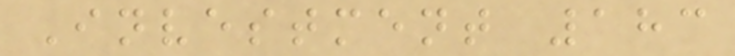Investment 183
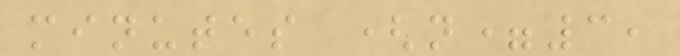minutes (n=3,
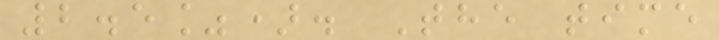2.5%). The time
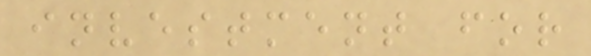investment for
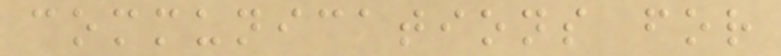communications for
